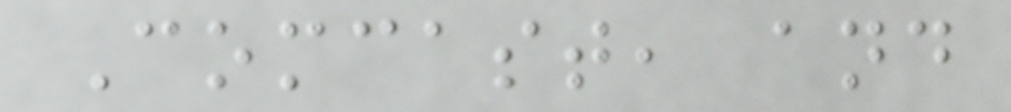Comcast, and
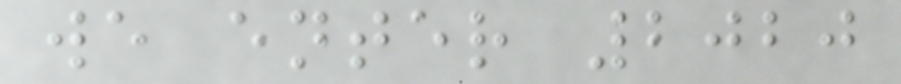we enter 2020
